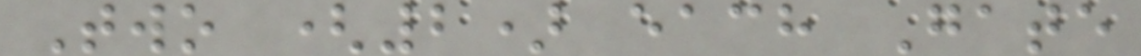Two (2) each Gate
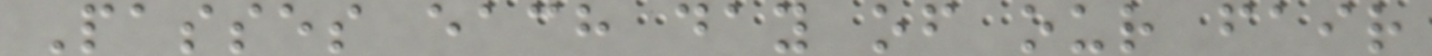Passes each day of our fair
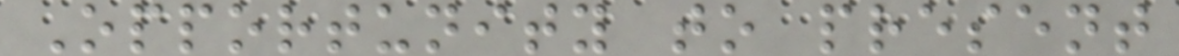Opportunity to present
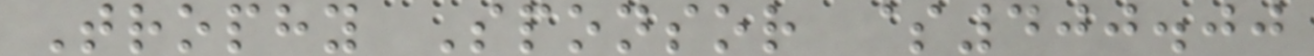Trophy Sponsor $400.00
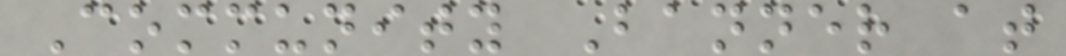Community Banner at
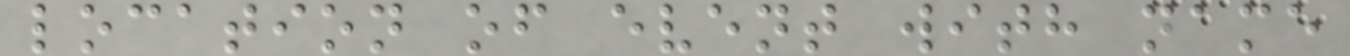location of event with name
